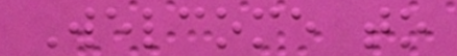Welcome to
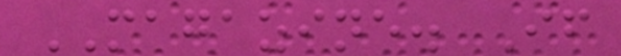MAGAZINE. If
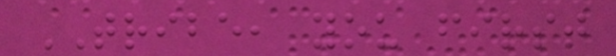TRIBE, you first
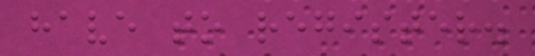have to register.
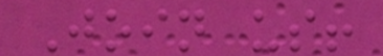Join us!
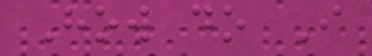How do I
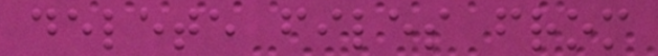delete files from
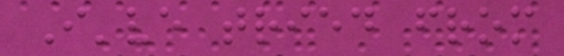I've tried from
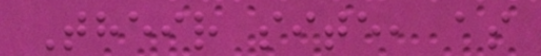Their site, as
